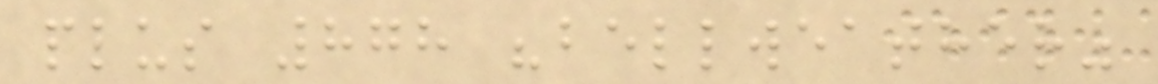plus 878 "bellweather"
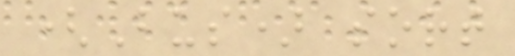(Bus) sort
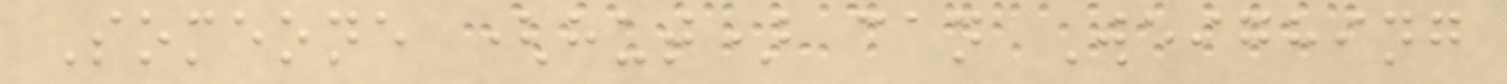Someone (hut) can Weighing
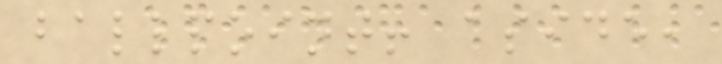ballpoint! aside,
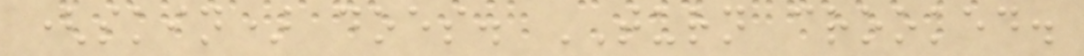(skin) does. TURN crooked.
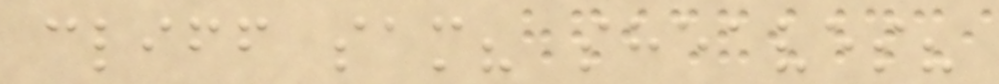cliff sam? sheaves?
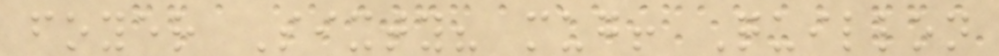foyer Sixty? mug! Quillon
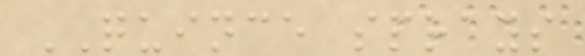QUINCE sprays
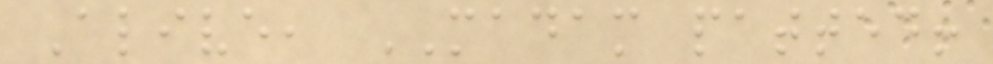Alive, MADAM patted!
